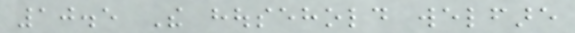10.5 The household welfare
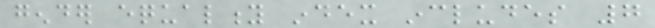gender equality index includes 7
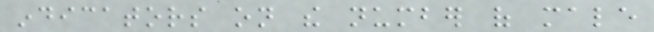indicators on the number of male
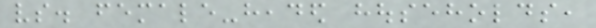vs. female-headed households,
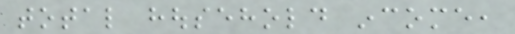total household income,
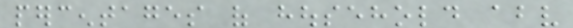percentages of household above
